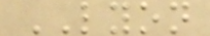LYON
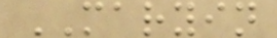MARYIN
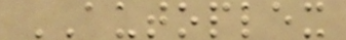AUTOPLEX
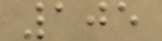105
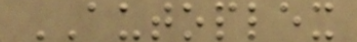AUTOPLEX
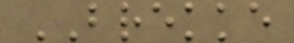BREKKE
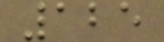125
